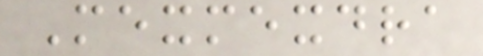Mexmexdra
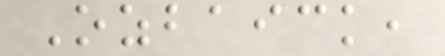Ozbaick,
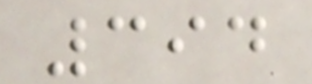394
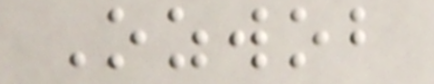Ozwob
